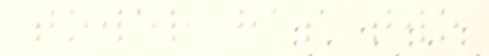tower has two
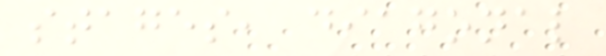stages, diagonal
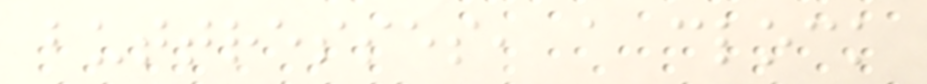buttresses, a clock
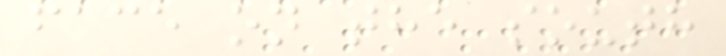face on the south
